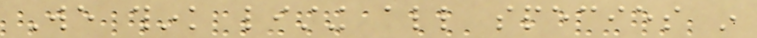We think listing all species in
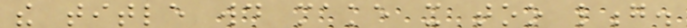the title would make it too long.
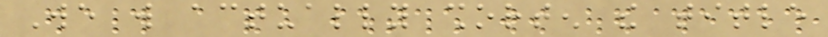We will actually shorten the title
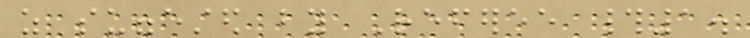as suggested by Referee #1.
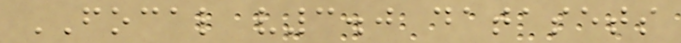FOCAL v3.0 datasets
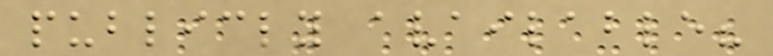publicly available?
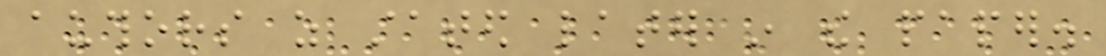authors as stated later in the paper.
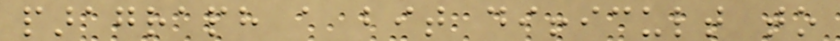paragraph a bit difficult to
